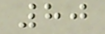80
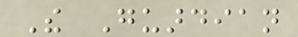The Guardian
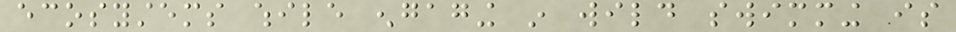ecosystems while engaging in wild swimming is
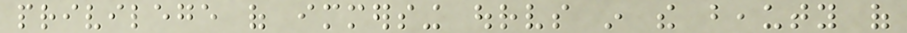privilege of immersing ourselves in the beauty of
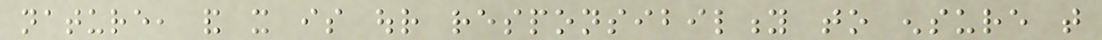nature, and it is our responsibility to ensure that
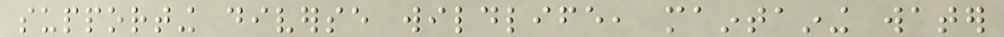supporting diverse wildlife, maintaining water
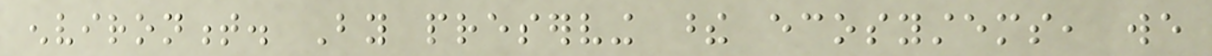environment. By preserving these ecosystems, we
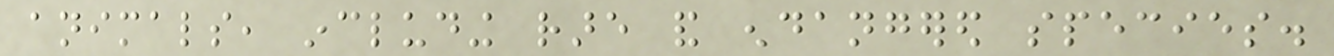animals, including rare and endangered species.
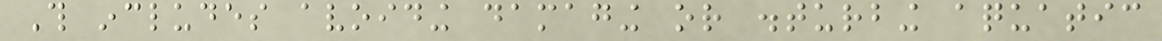This includes avoiding damaging or disturbing aquatic
